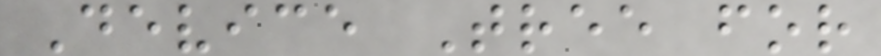Device Tree for
